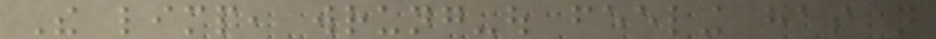The limp, wrung-out feeling has not
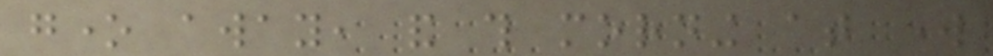gone away, and this morning at work
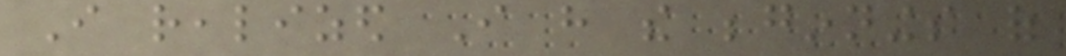I realized I have the beginnings of
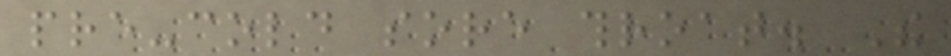pre-cold sore throat. The
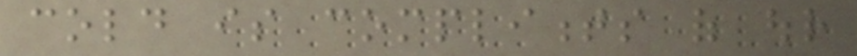cold is compliments of our
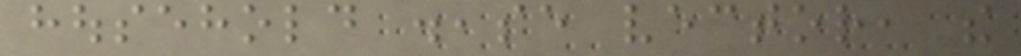household disease vector, the
